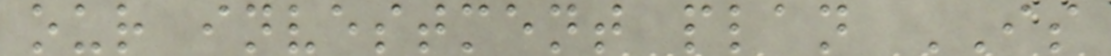our investment plan IS
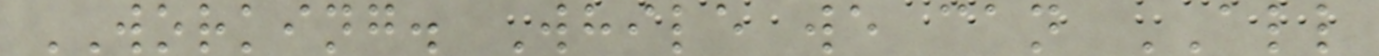WORKING. While we can ALL
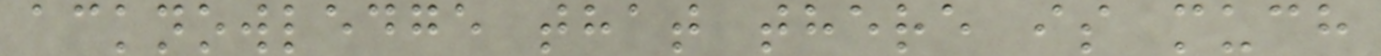acknowledge that there is much
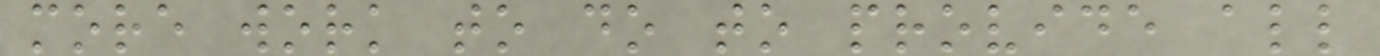more work to do to provide all
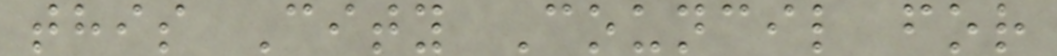this City Council for
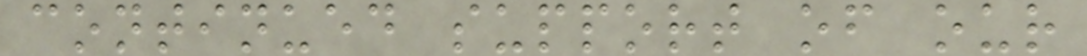continued support of our
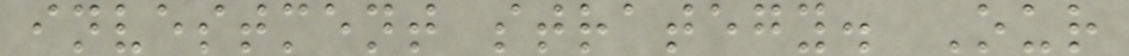investment strategy. Our
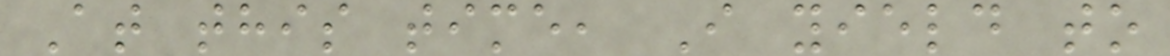At this time, I yield to
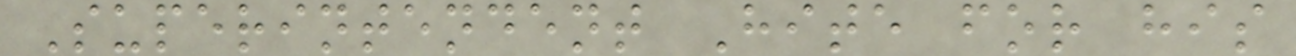Superintendent Hite for his
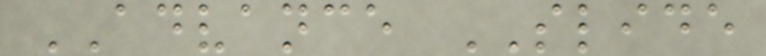ADVANCE SLIDE
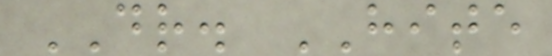DR. HITE
